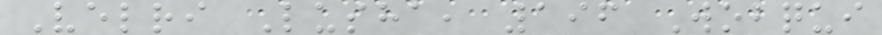Velri Lusha, 196 Wobqui
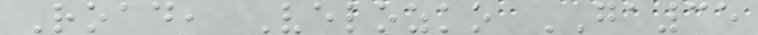Road, Velozko GA35
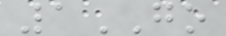1GO
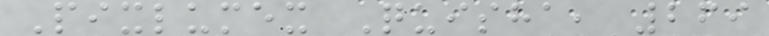Pixlumex Quisha, 269
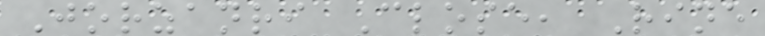Jorzanri Close, Rine
